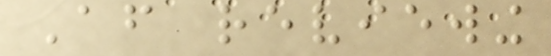After reviewing
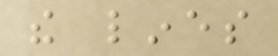the lines
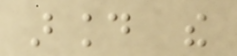around the
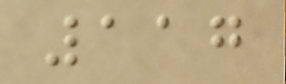117
